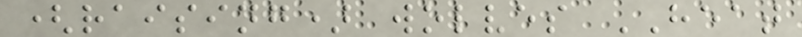(raising) wolves HEAT
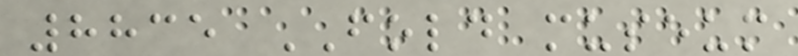8835 FOLD museum
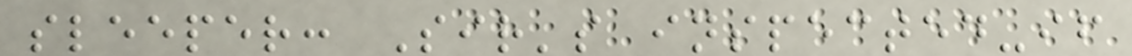sleeper: Sir's inspected-if
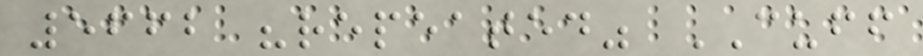5662 "repeated" CUFF
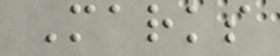Marks
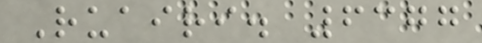Ruairi. 6377
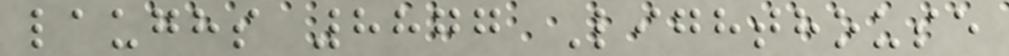laughs 8877 Lighthouse
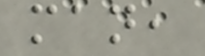man,
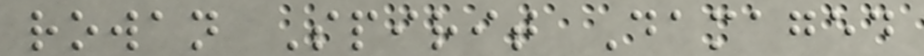rowan Spirit Damaged
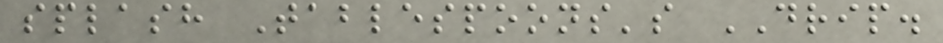splash Tablespoons's DRIP.
